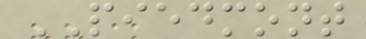PIEDMONT
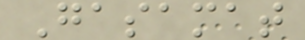Gasamat
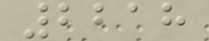2218
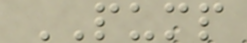PUMP
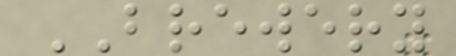BREWERY
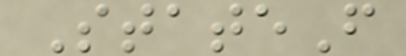StateF
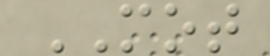MOT
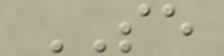SE
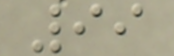99
